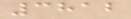3812
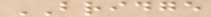BRIDGE
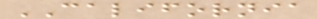CALIFORNIA
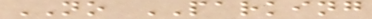NO PARKING
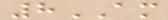8AM
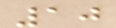10
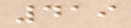419
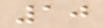10
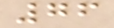76
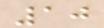10
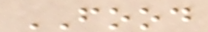FOOD
